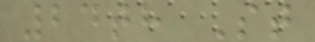24th St
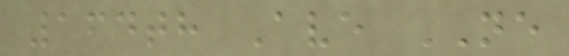164th Ave NE
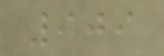909
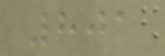801
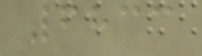6833
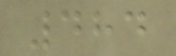484
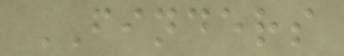FINDERS
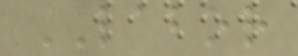LABOR
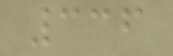336
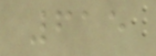615
